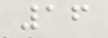16
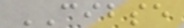CIBSE
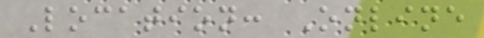Location: Online
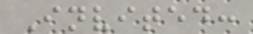Invited:
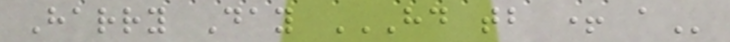Harry Day HD TB + A
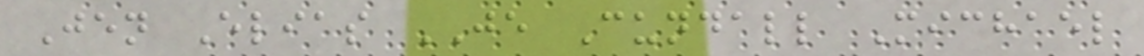Jen Elias JE Cundall Michael
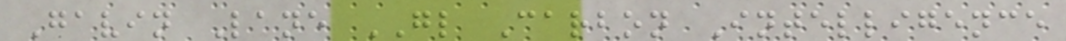Gavin Lane GL Carbon Intelligence
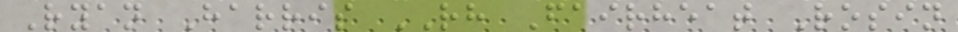Ryan Harris RH Fairheat Rosin
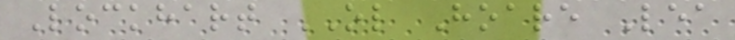Lockhart OL Hoare Lea
